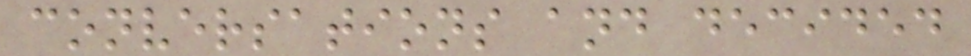conversations and decided
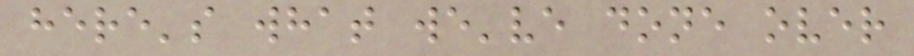here's what we've done over
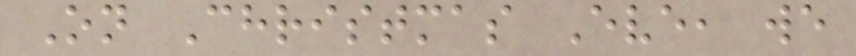On Christmas Eve, we
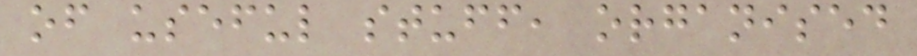of useful stuff, organised
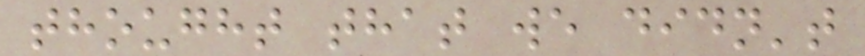thought that we didn't
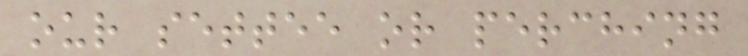our settee or perching
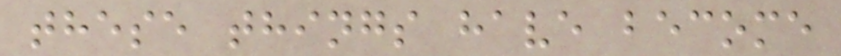these things have become
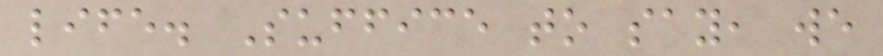life. Suffice to say, we
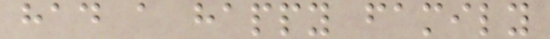had a happy family
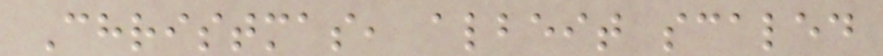Christmas, albeit scaled
